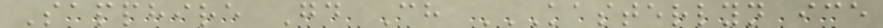Sapphire Gd Ch KASTERLYN ICE
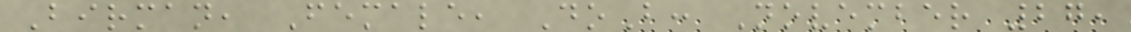Birman, Female, DoB: November 27,
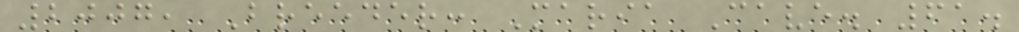2007, Breeder: Maria Cave. 61.
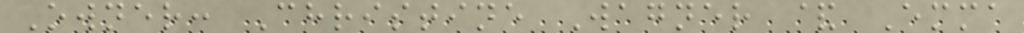Owner: Christine Wagner & Emma
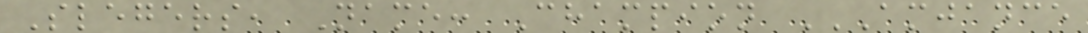Slegers, Name: Champion AMJANCE
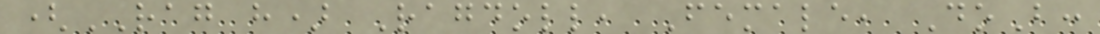(RAG h) Ragdoll, Female, DoB:
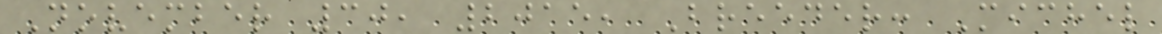November 30, 2015, Breeder: Michel
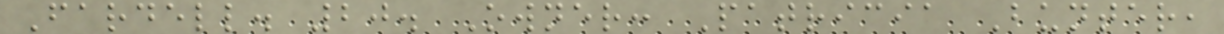Fardell. 20. Owner: Patricia Bunter,
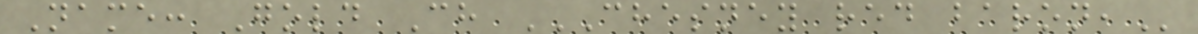Name: Gold Ch CHESNEY RED BARON,
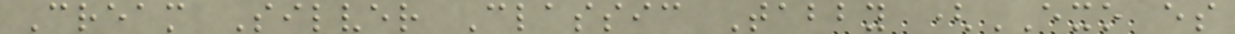Cream Silver Classic Tabby (EXO es
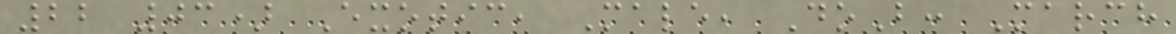22 03) Exotic, Male, DoB: March
